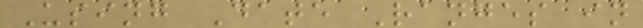Using Date Ranges in
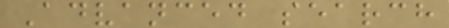Advanced search
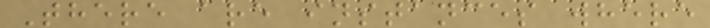There are instances where
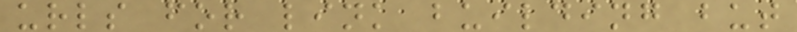urls for link building but
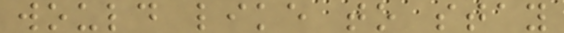would like to stay
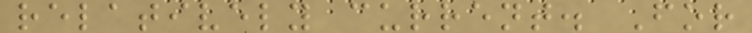relatively current. For
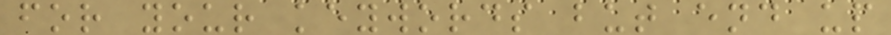for your keywords but end up
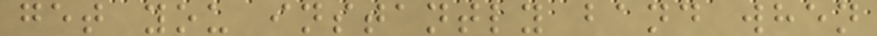get you instantly band when
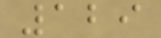129
